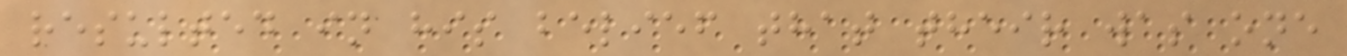resulted in his belief that their was one
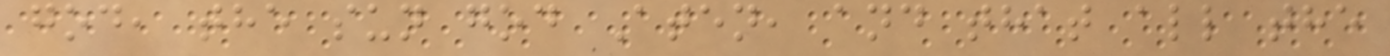god, the sun god Aten, and that all the
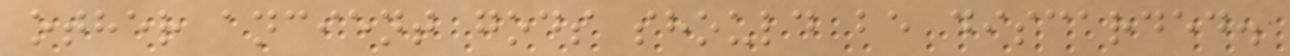other ancient gods should be discarded.
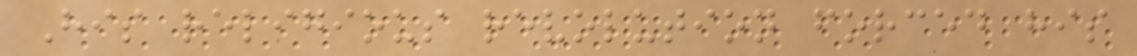His religious revolution forced his
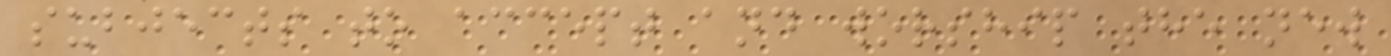subjects to accept and worship the new
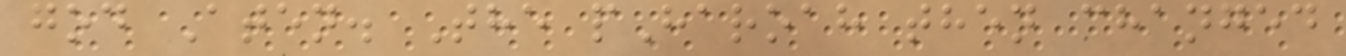god Aten. The pHaroah then changed
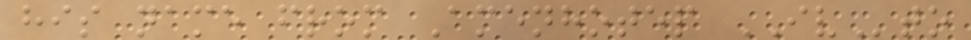his name from Amenhotep IVto
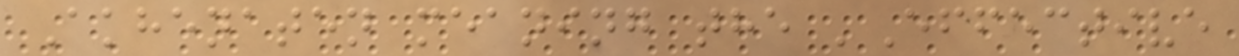Akhenaten meaning the 'Effective
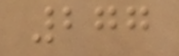277
